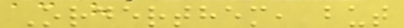Orderthem, but
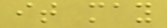it may
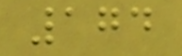174
